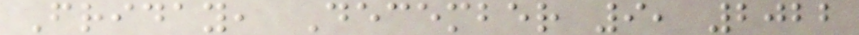Friday, December 9, 2022
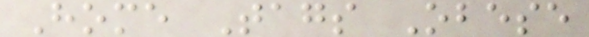Home Tags Obese
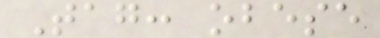Tag: obese
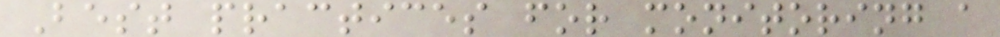Best practices for monitoring a
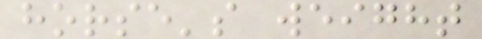horse's weight
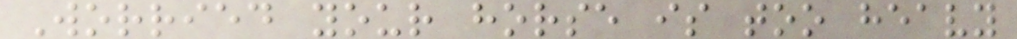Worried your horse is too heavy
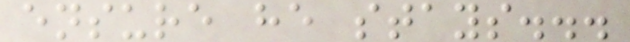ensure he stays...
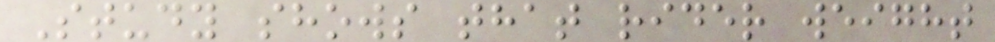Study shows that rider weight
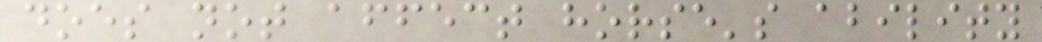does not affect horse's ability
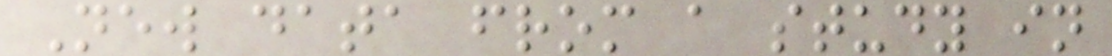New data from a study in
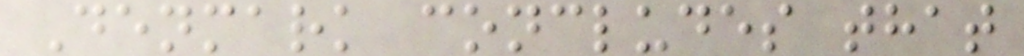Denmark concludes that
